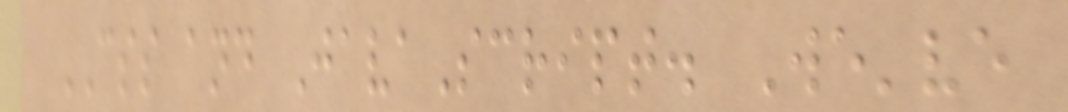CSS and JavaScript. We've
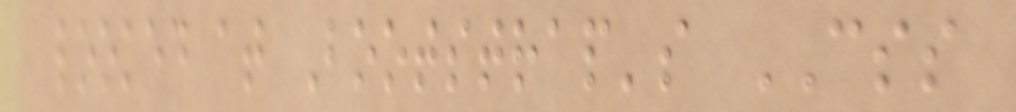looked at Bootstrap's CSS
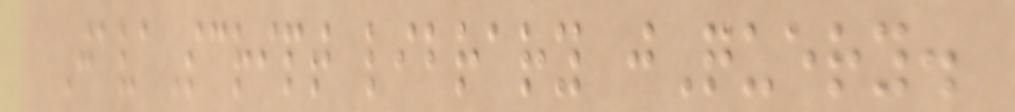JavaScript library jQuery.
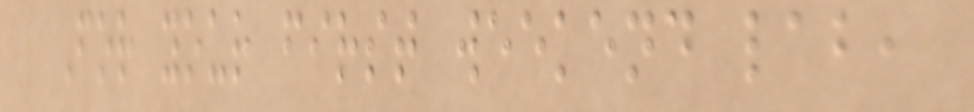For your first weekend lab,
